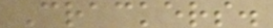Crackers.
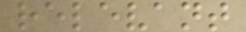relevant
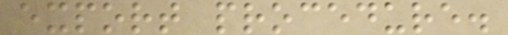export procedure.
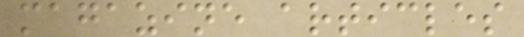magazine articles
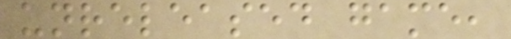unreleased game,
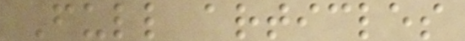Full articles
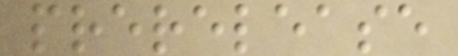prerelease
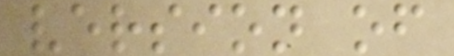version of
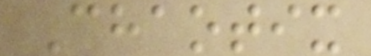Chaotix
